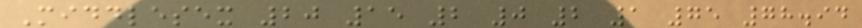Middlesex 20 15 2 0 2 1 75 78.94
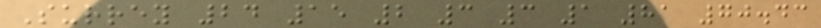Surrey 24 15 2 3 3 1 81 70.43
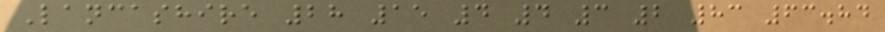Lancashire 28 15 4 4 3 2 83 63.84
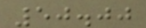50.00
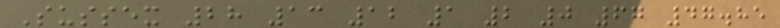Sussex 28 13 12 1 2 0 67 47.85
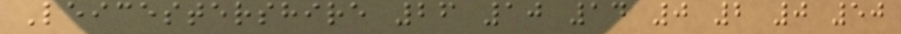Leicestershire 26 10 14 0 2 0 50
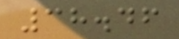38.46
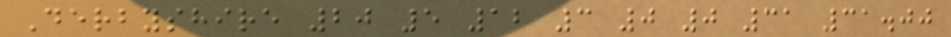Derbyshire 20 5 12 3 0 0 31 31.00
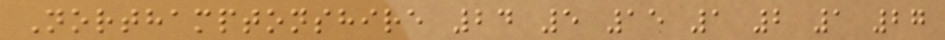Northamptonshire 24 5 15 1 2 1 27
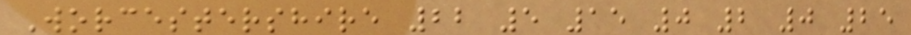Worcestershire 22 5 15 0 2 0 25
